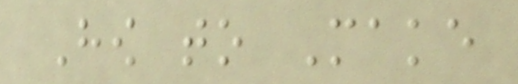How to Make
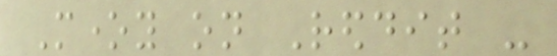Money on Reddit -
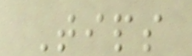Tips
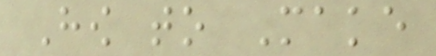How to Make
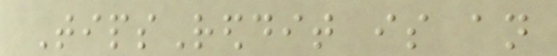TipsReddit is an
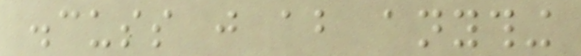discuss just about anything
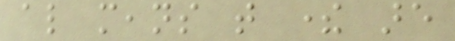also means that there are
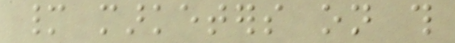many marketers on this
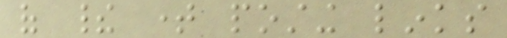of their time posting links
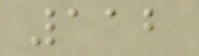112
